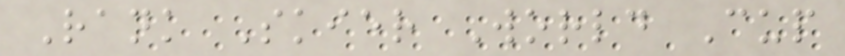Rank Skier World Cup
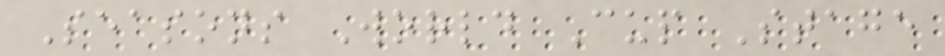Seasons World Cup Stage
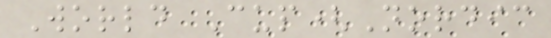World Cup(Nordic
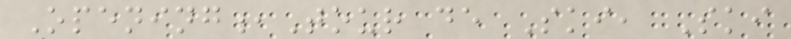Opening,Tour de Ski, Ski
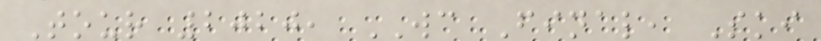Tour 2020, WC Final, Ski
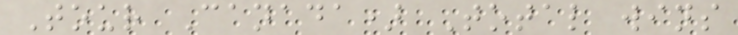Tour Canada) Total wins
